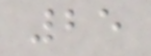25
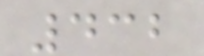432
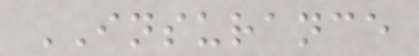INSURANCE
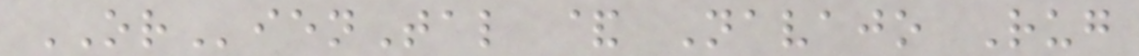ORienTal & Navajo Rug
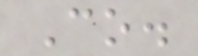Co.
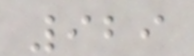929
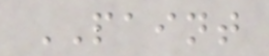PAINT
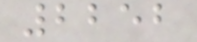2252
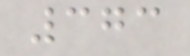373
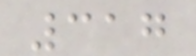317
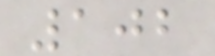102
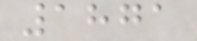1871
